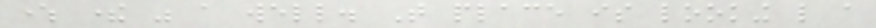where there was a well. That place is looking like a
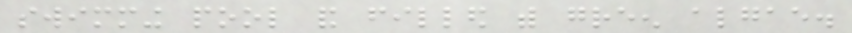swimming pool and filled with green algae.
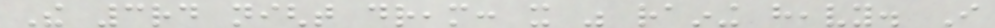The 3rd night dream: it was raining heavy. I
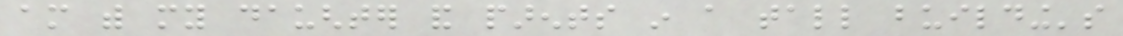am with my daughter and parents in a tall building's
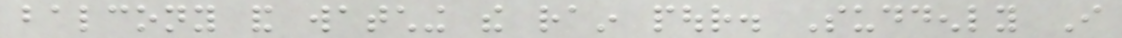balcony and watching the rain pour. Suddenly I
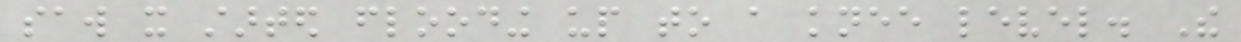saw it started flooding up to a knee level. The
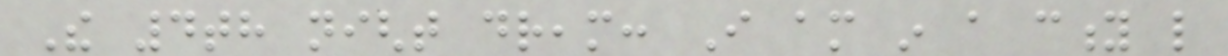The 4th night dream: I am in a city like
